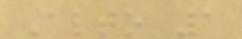Alto 1
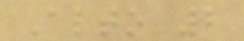Alto 2
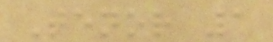Tenor 1
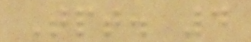Tpt. 4
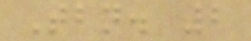Tbn. 2
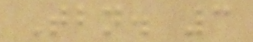Tbn. 3
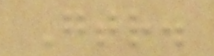Gtr.
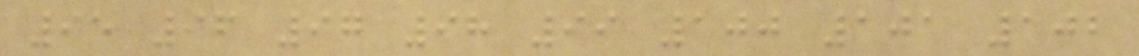95 96 97 98 99 100 101 102
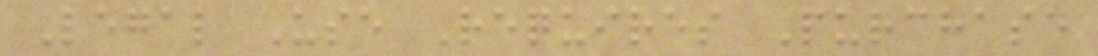Legal Use Requires Purchase
